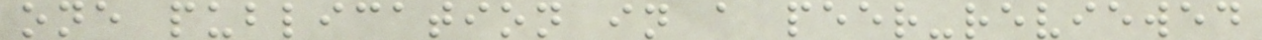one publication in a peer-reviewed
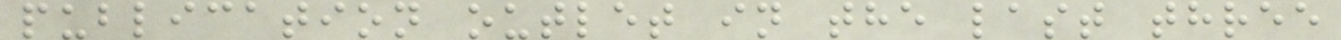publication outlet in the last three
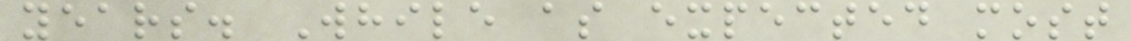years. While as expected most
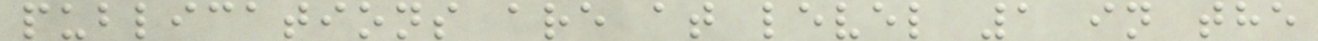publications are at level 1 in the
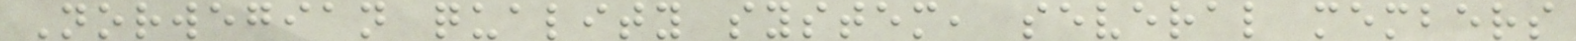Norwegian quality system, several members
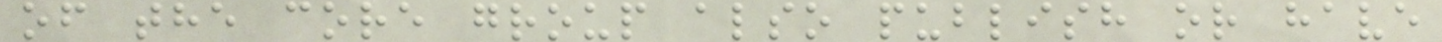of the core group also publish or have
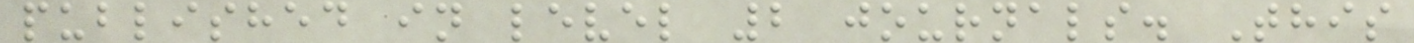published in level 2 journals. This
